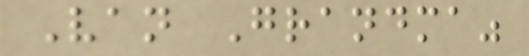Van Grandma"
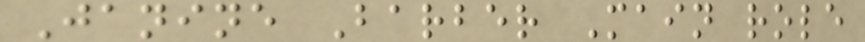Janine Barber Main role
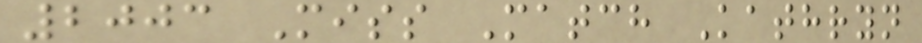2003 Miss Match Kathryn
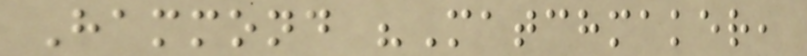Hammond "Matchmaker,
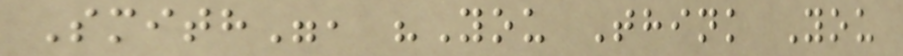Smith", "You Think You
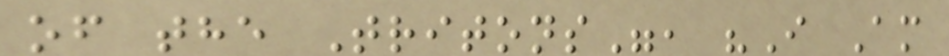of the Tritons", "I Am
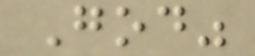God"
